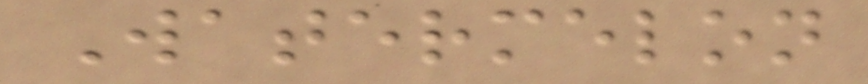Watermelon
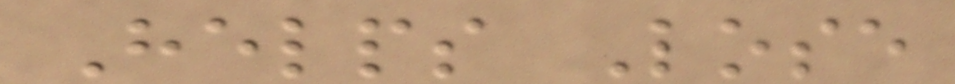Helps Lose
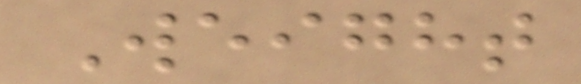Weight
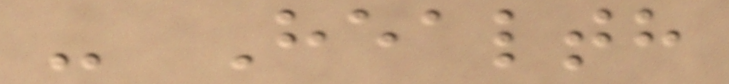- Health
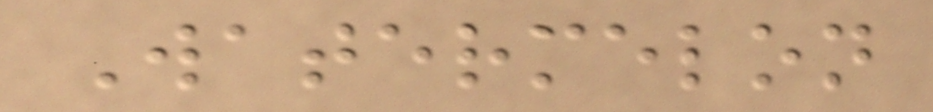Watermelon
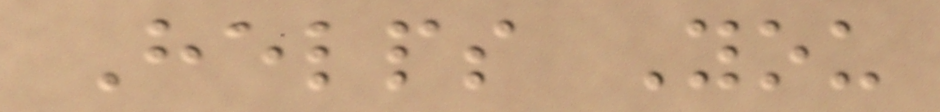Helps You
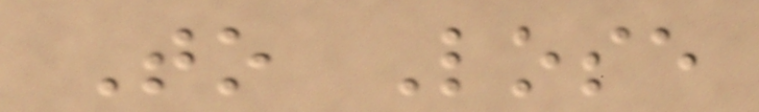To Lose
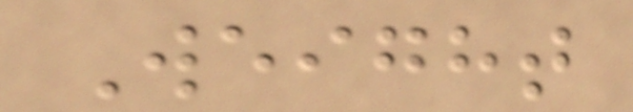Weight
